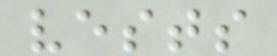vests
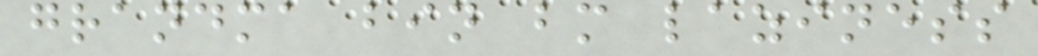grandma bin bm laziness
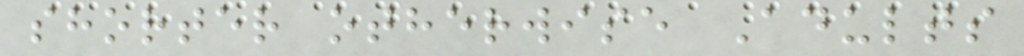shorter otherwise Adults
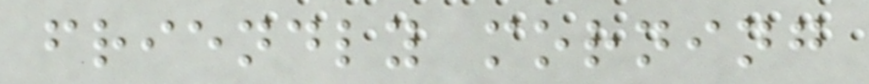friendly morning
